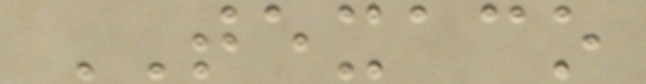TEXACO
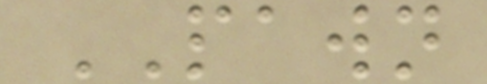PAWN
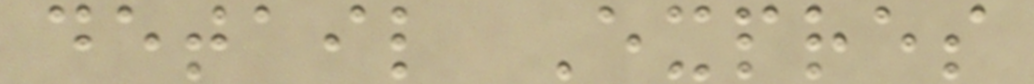detail Expres
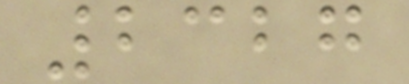2327
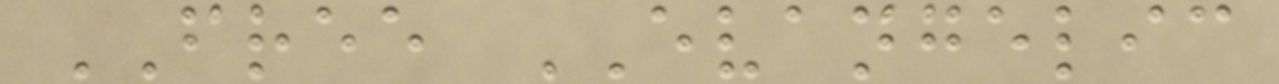FREE EVANGELIC
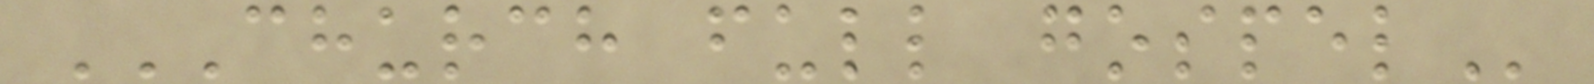CHURCH FULL GOSPEL
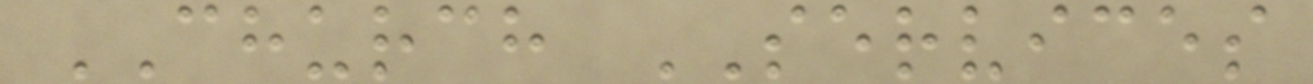CHURCH SERVICES
